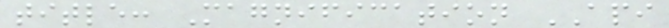title: Magnification API
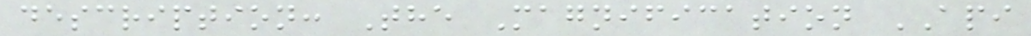description: The Magnification API
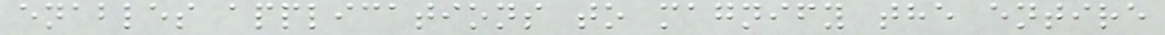enables applications to magnify the entire
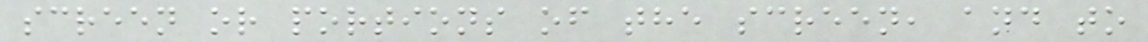screen or portions of the screen, and to
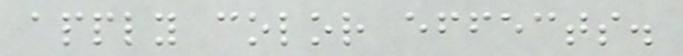apply color effects.
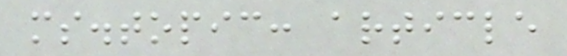ms.topic: article
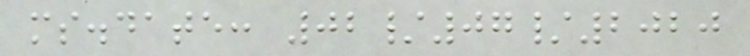ms.date: 02/07/2020
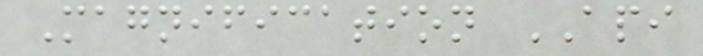Magnification API
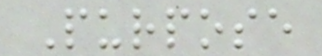Purpose
